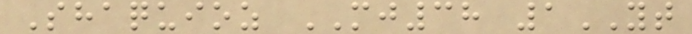Shaquioz MJ38 1YT
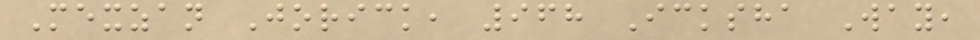Mexzan Jorick, 968 Icksha Way,
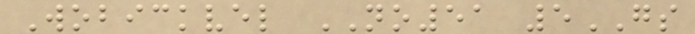Wobickvel NO51 5GS
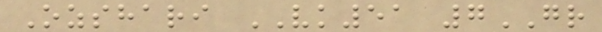Ozshari VK51 7GR
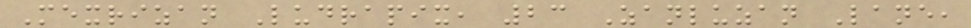Mexrizan Ludrapix, 23 Zanluzan Lane,
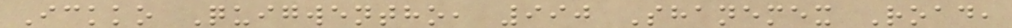Ickko Quigwentho, 990 Shanemex Road,
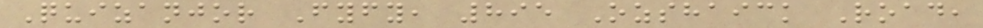Quizanjor Fyfy, 895 Ozshaick Road,
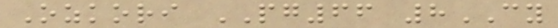Ozkori PG66 8CY
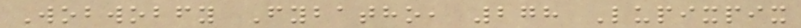Wobwobfy Fybatho, 278 Lupixpix
